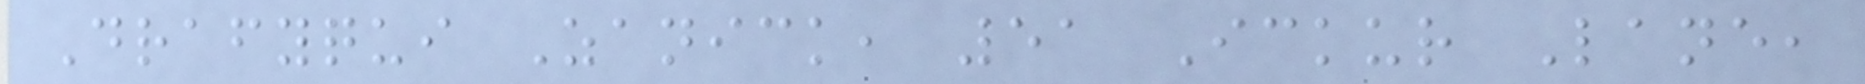Drafyqui Zanick, 51 Ickur Lane,
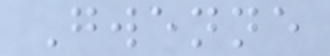Gwenne
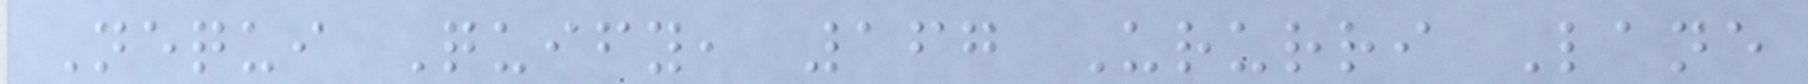Nequi Quify, 167 Ururri Lane
